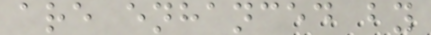are enhanced by
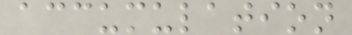accumulation
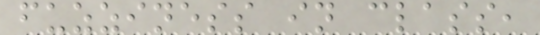fuzziness in class,
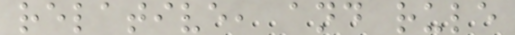relative, and rule
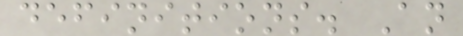definitions. An
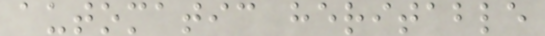automatic heritable
